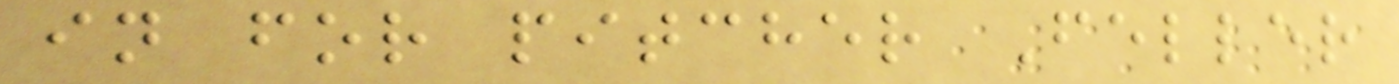in for pitcher Feller
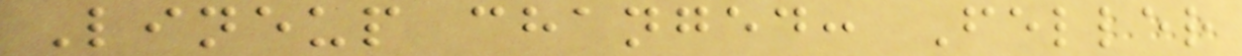Lineup changed: Feller
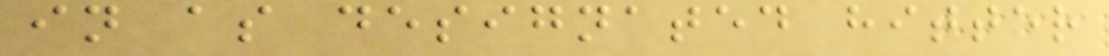in as designated hitter
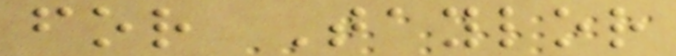for Taylor
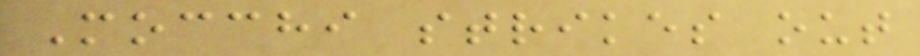Mocchi strikes out
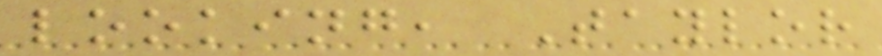looking, Taylor
